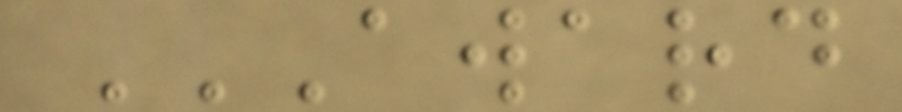AWARD
